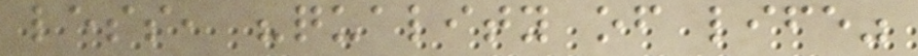less, "quality of life"
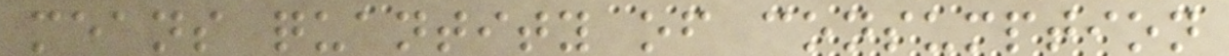means quantity of consumption
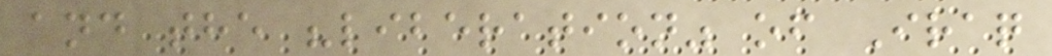and the "liberation" of Iraq
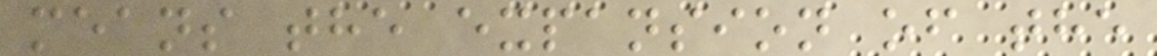means the expansion of the
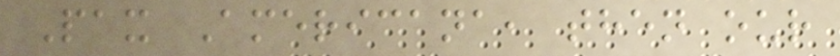Pax Americana, then our
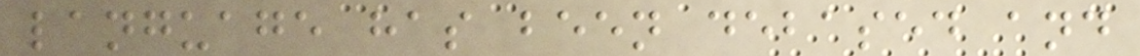language has been debased and
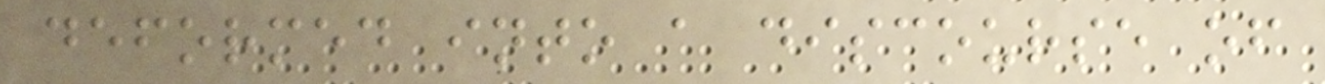deformed into a discourse of
